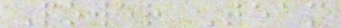Power Team
